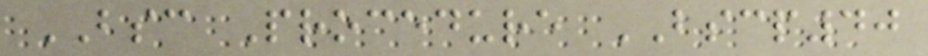BSC Procedure BSCP40
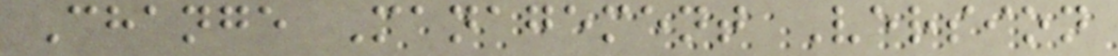Change Management Version
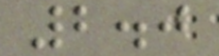2.0
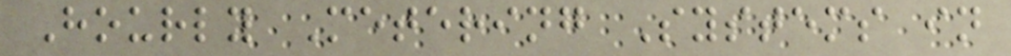Hourly Metering Systems in
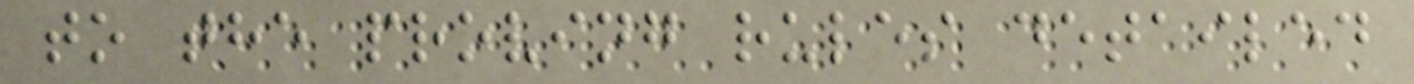to the proving rules detailed
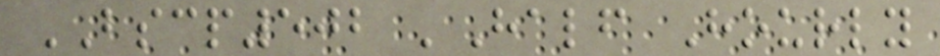BSCP502 'Half Hourly
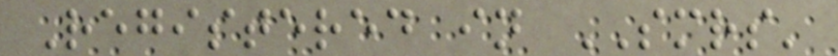Registered in SMRS'
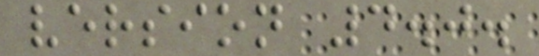version 4.0.
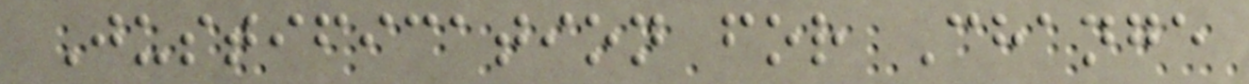Justification for Change
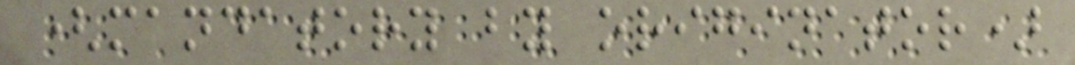(mandatory by originator)
